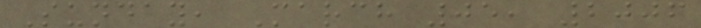Sunday, March 05, 2006
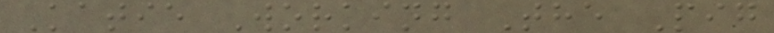Katie Working The Pig
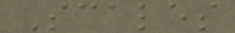Scales
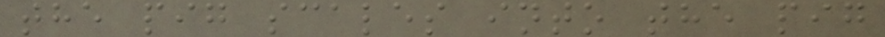the pig scales into the pig
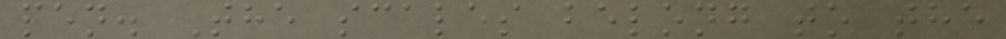pen. The scales belong to the
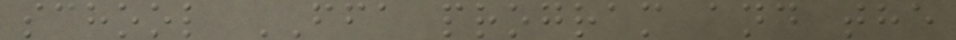school FFA program and the
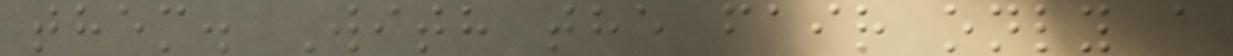them. With the fair only a
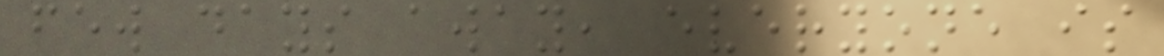few days away, everyone is
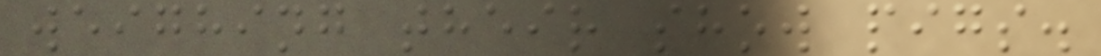weighing their show pigs.
